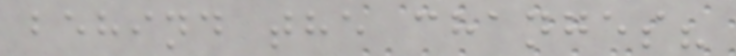behind the changes?
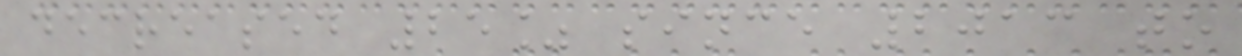decreased 25% since 2013 to
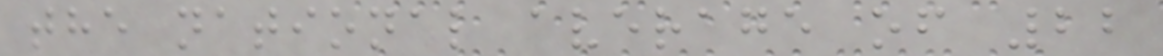the national average of 22
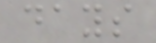days
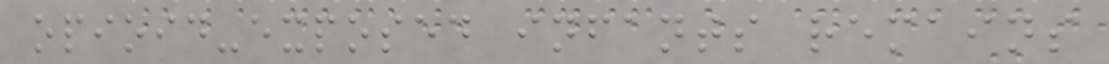opioid-exposed infants remains
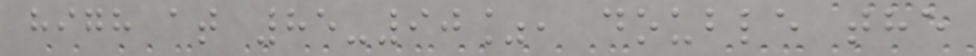high at 85-90%, double the
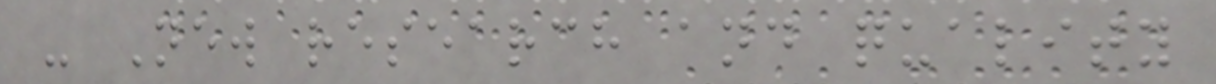- New research and quality
